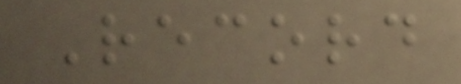Record
